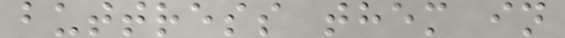buttress them in
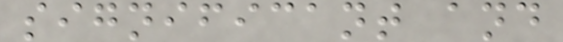significant and
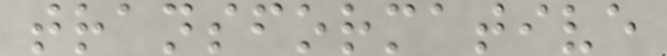transformative
